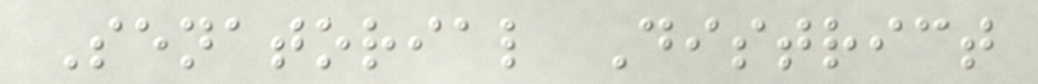Senatorial District
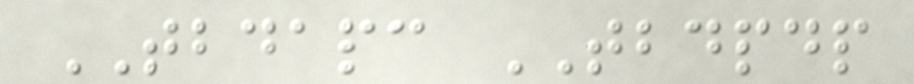TBDAPC TBDPDP
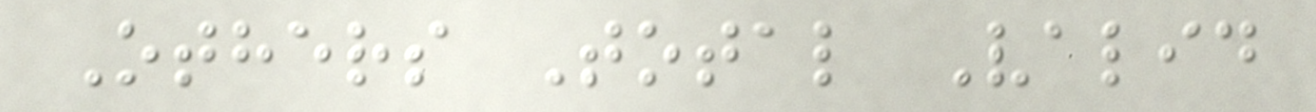Others Total Valid
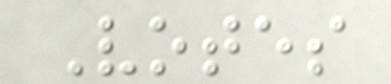Votes
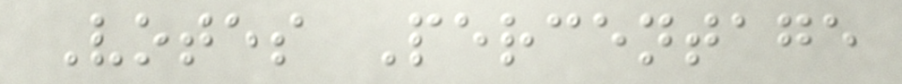Votes Percentage
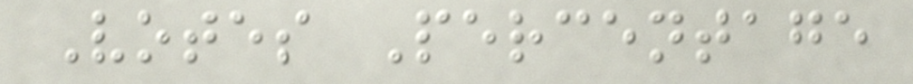Votes Percentage
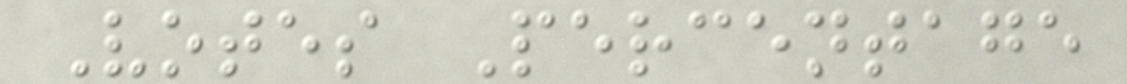Votes Percentage
